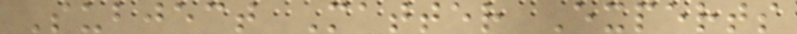Subject Matter Experts
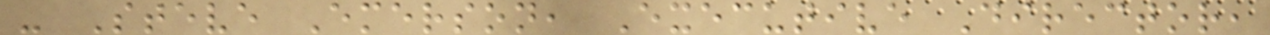- Steve Emerson, Executive Director,
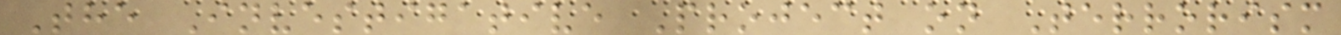The Investigative Project on Terrorism
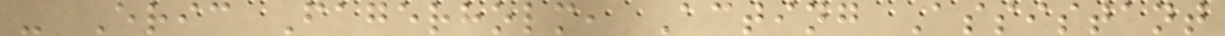- Eric Fagerholm, Acting Assistant
